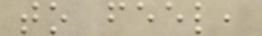to feel,
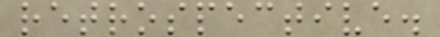retrospective.
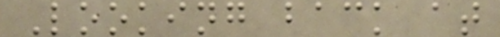Looking back at
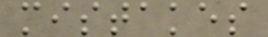mistakes
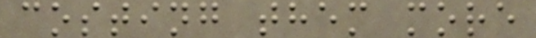costing them more
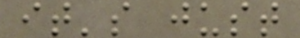it's just
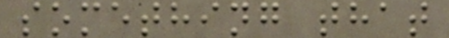something that
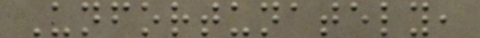Unfortunately,
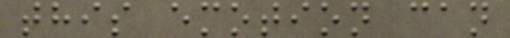this emotion can
